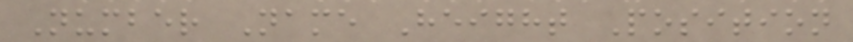Number Name Height Position
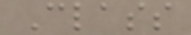Class
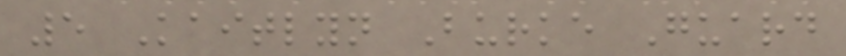5 Kaitlyn Burke Guard
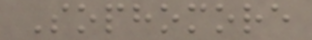Sophomore
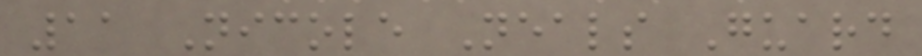11 Nicole Neals Guard
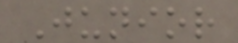Junior
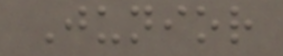Junior
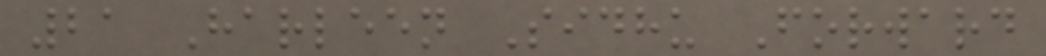21 Harleen Sidhu Forward
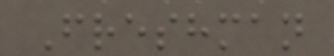Freshman
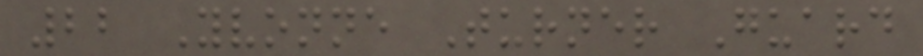22 Yvonne Turner Guard
